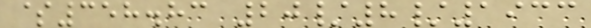$358.83 20/8/1933
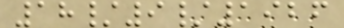18/9/1926
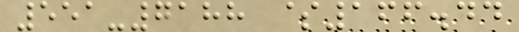551-7188 $166.44
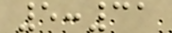5:31
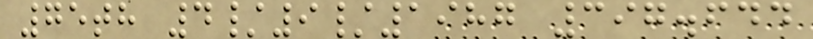75th 4/9/1987 397.644
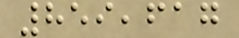859,617
